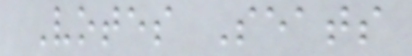Votes Seats
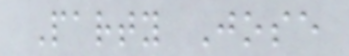Party Jose
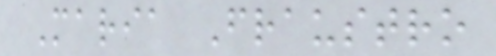Maria Fraustro
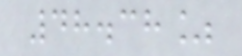48.38%
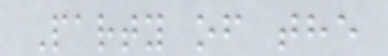Party of the
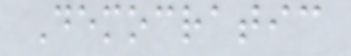Democratic
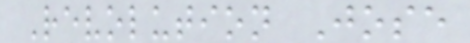Revolution Jose
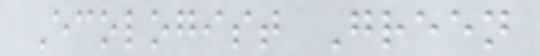Ecologist Green
